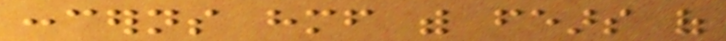concerns himself with fears of
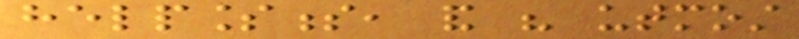helplessness, and his utmost
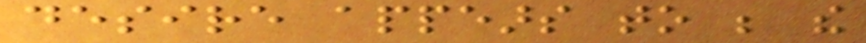desire appears to be the
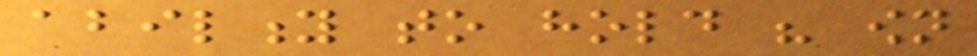ability to hold his own
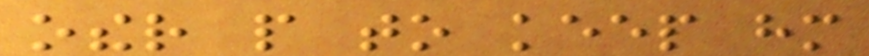other people to keep him
